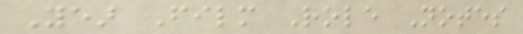Year Film Role Notes
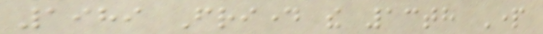1989 Friday the 13th Part
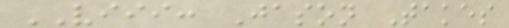VIII: Jason Takes
